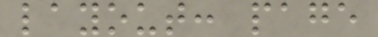layout: page
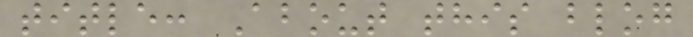title: About this blog
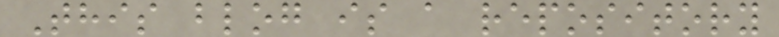This blog is a repository
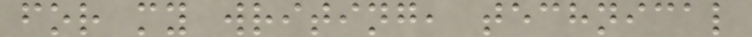for my writing, technical
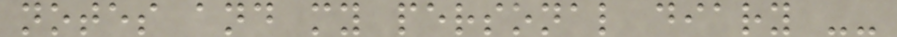notes and my personal diary --
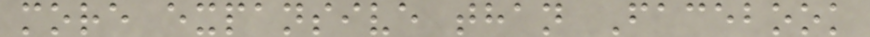more expansive than Facebook
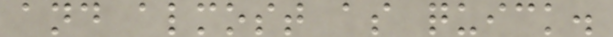and almost as quick.
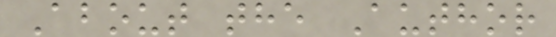About the Author
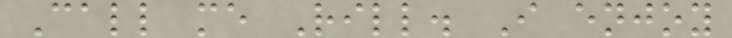Call me Rill. I enjoy
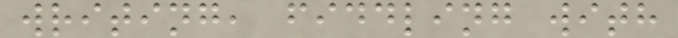writing, fiddling with
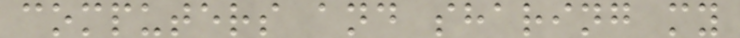computers and sharing my
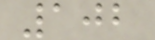102
